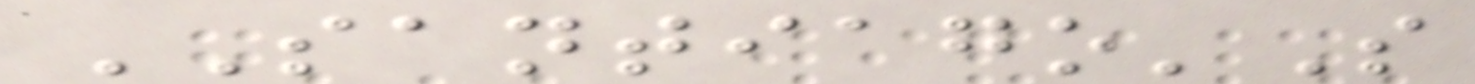SANTIAGO'S
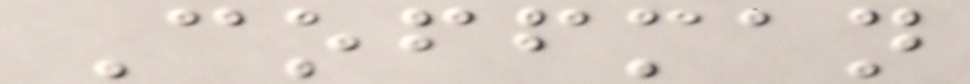Coffman
